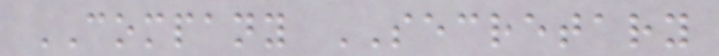COMPANY SECRETARY
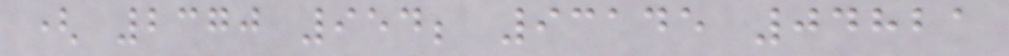( 2370 954; 93145 04821
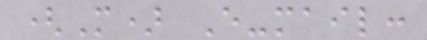(M) E-mail:
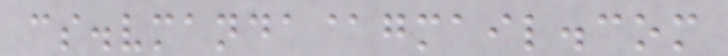cs.vmanda@gmail.com
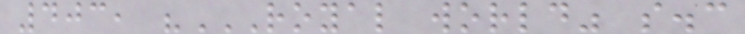403, "ROYAL WORLD" S.C
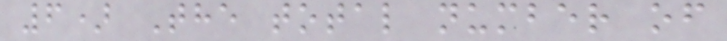6) The total number of
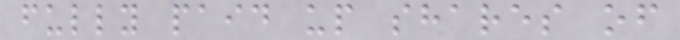fully paid up shares of
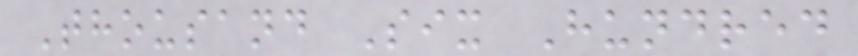Thousand Six Hundred
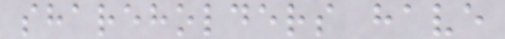shareholders have
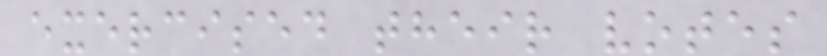exercised their votes
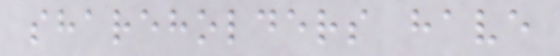shareholders have
